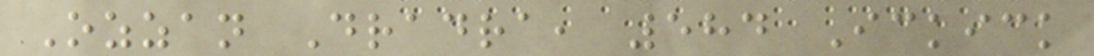Ozzan Dradra, 584 Ickick
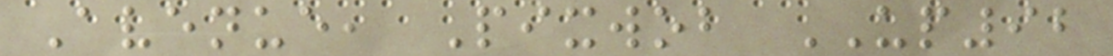Avenue, Pixwob UP92
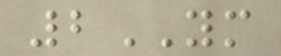2YM
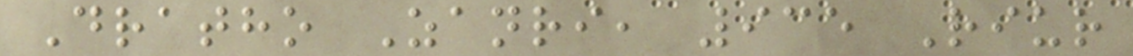Dratho Zanri, 935 Riur
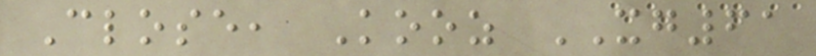Close, Kooz XG61
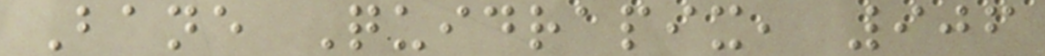Bane Quidrapix, 906
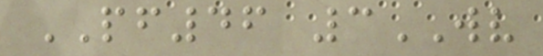PF46 3WV
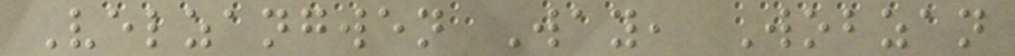Velzangwen Way, Wobzan
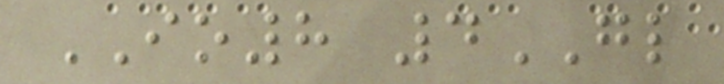IO8 4GL
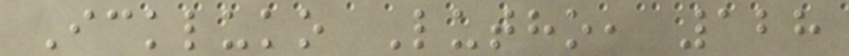Ickluko Lutho, 128
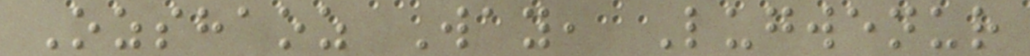Ozshaoz Way, Lugwenur
